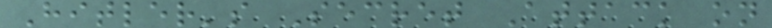Hitler's Secret Attack on
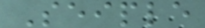Seiple
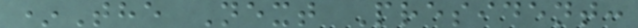*The Next President:
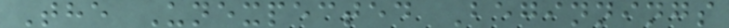The Unexpected Beginnings
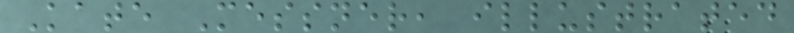Kate Messner, illustrated
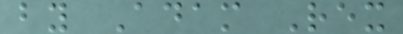by Adam Rex
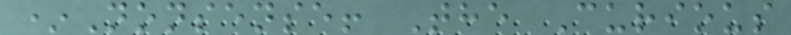*Nonsense! The Curious
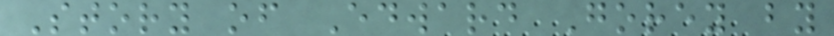Story of Edward Gorey by
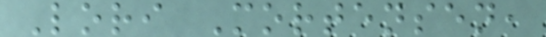Lori Mortensen,
